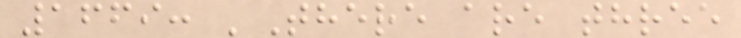1669: 'There are three
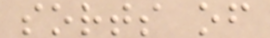sorts of
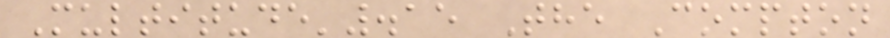Multitude'.15 The Compton
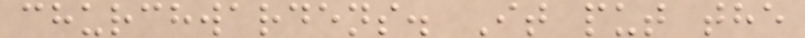churchwardens. It put the
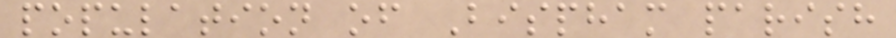population of Bispham parish
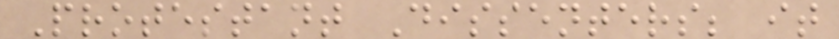Protestant Dissenters; it
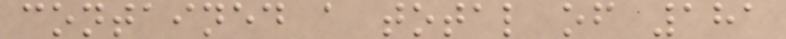contained a total of 181
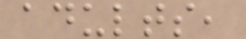adults,
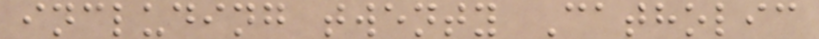including twenty Catholic
